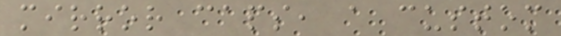mirror caps, a custom
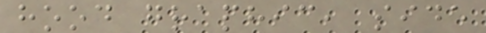hood graphic, side
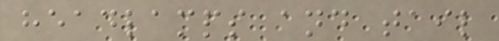headlamps and tail
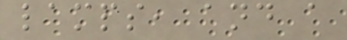lamps, and a
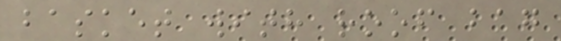basket with roof bag
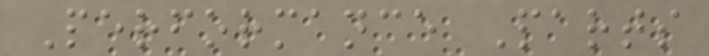Performance Parts
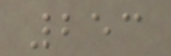253
